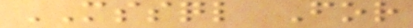MSSQL For
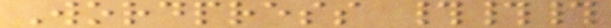Wordpress ###
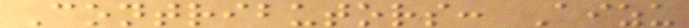Contributors: Aizu
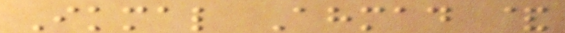Ikmal Ahmad &
